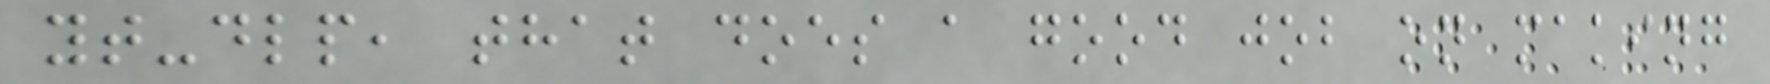yt-dlp, that does a good job on making
